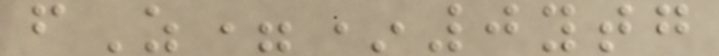fZ=*0ytg
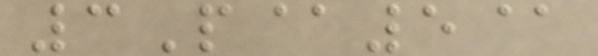3P@5@
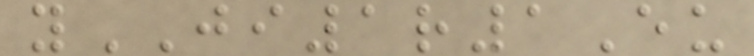yJI1r1Eu
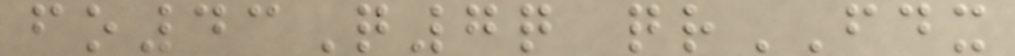fo43Q7q qrFDX
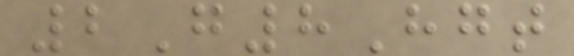2G8Hgt
